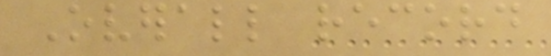Overall record
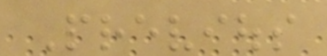Previous
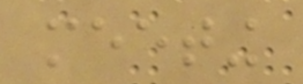meeting
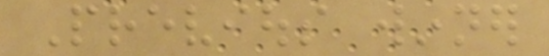Previous winner
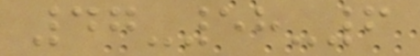47-58-6
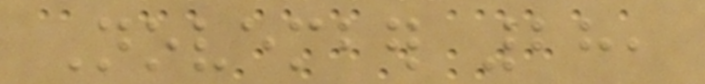November 28,
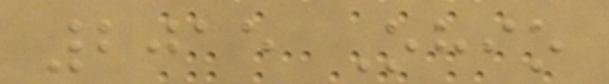2015 Ohio
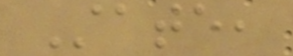State,
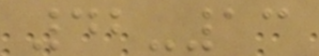42-13
